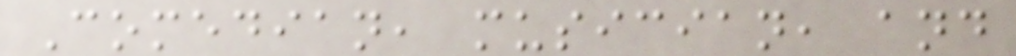Comedian, musician, and
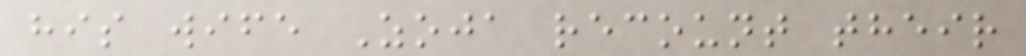his wife Zoja recount their
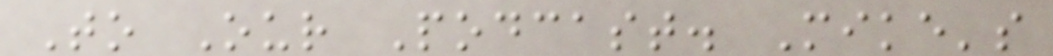To Our Podcast. Mike's
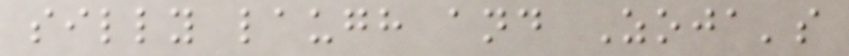silly laugh and Zoja's
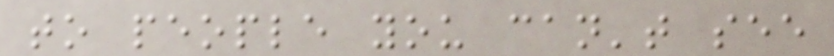to people you can't see
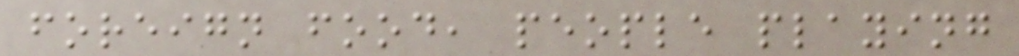foreign food, people playing
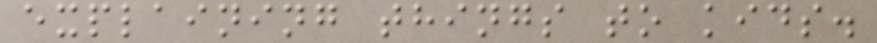explaining things to kids.
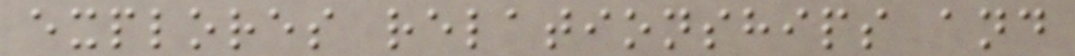explores relationships and
